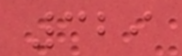329
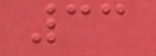33
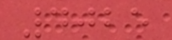4025
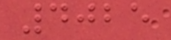4025
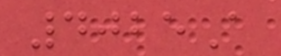4025A
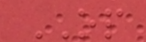OP
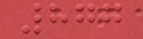877
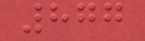877
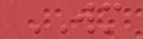WM
